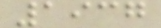1937
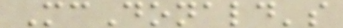McDonald's
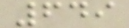649
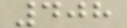408
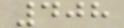408
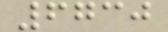6730
